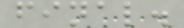final.
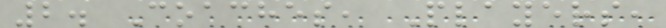2. Coaches, Players,
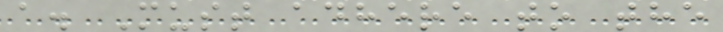a. Must adhere to the
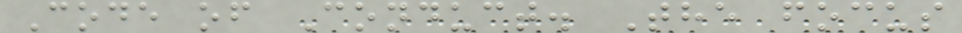Code of Conduct. The focus
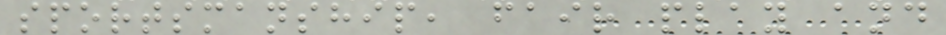sportsmanship, fair play and
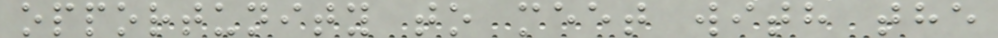opportunity to meet with the
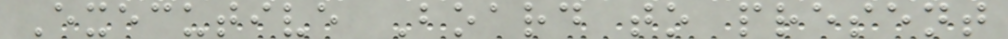Executive Board to present
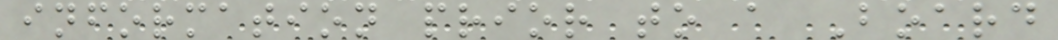information prior to a Board
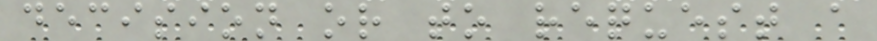decision or to request a
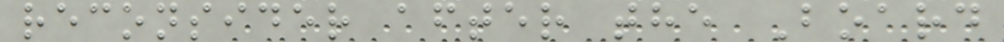reconsider after the Board
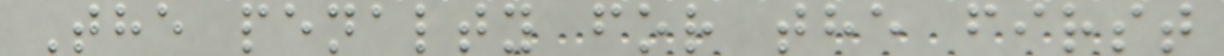The penalty for the first
